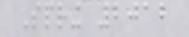Spring 2012
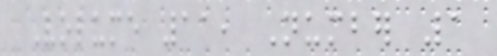Volume 11, Number 1
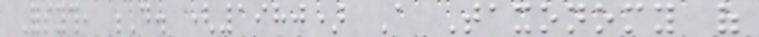Forsyth, D. (1980) A Taxonomy of
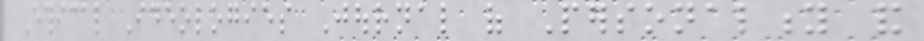Ethical Ideologies Journal of Personality and
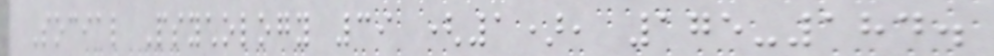Social Psychology 39 (1), 175-184.
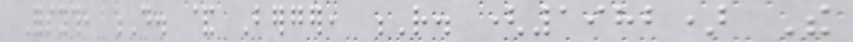Forsyth, D. & Berger, R. (1982) The
